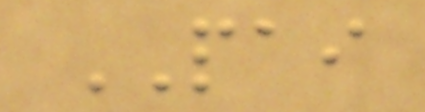PAI
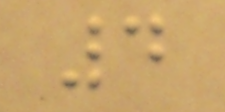4
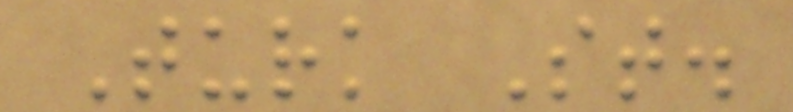Turk St.
